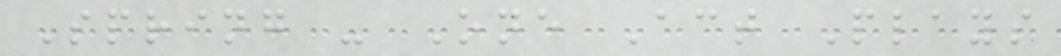Spring - One Act Plays
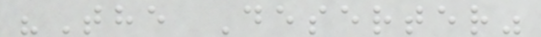"The Deserter"
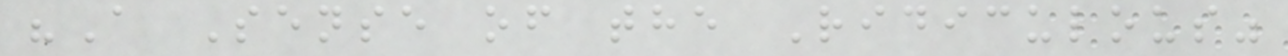"A Sense of the Ridiculous"
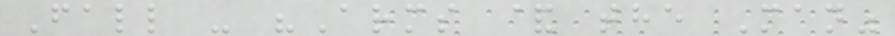Fall - "Arms & the Man"
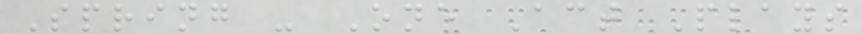Spring - One Act Plays
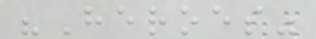"Heroes"
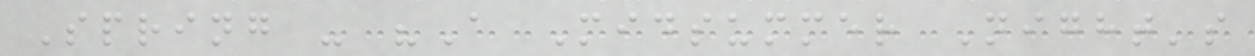Spring - "A Midsummer Night's
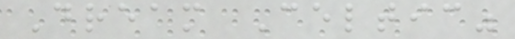Dream Celtic"
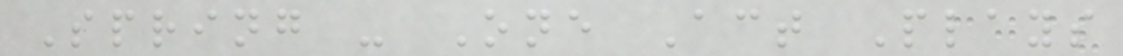Spring - One Act Plays
